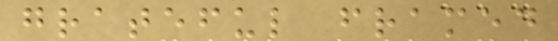grateful framed
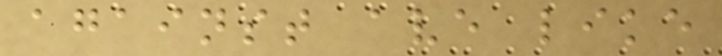against ave like
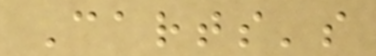Carts's
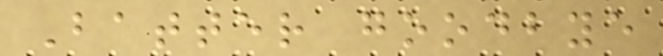Batter goodbye
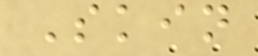Skin
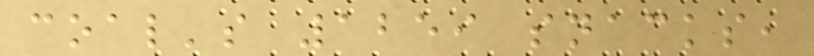coal's 1259 snacks,
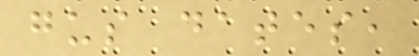gus dates,
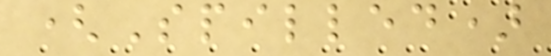(Spilled)
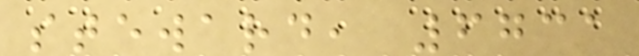steward, 6731
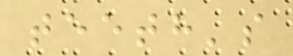teeth's
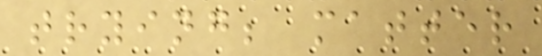trying; matter
